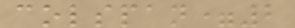colspan=2
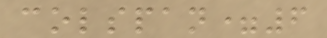colspan=6
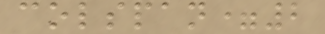colspan=2
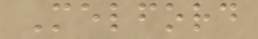Melford
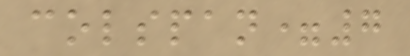colspan=7
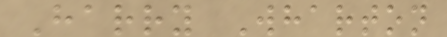Harry Wharton
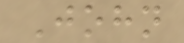John
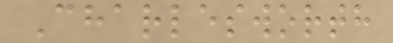Charlesworth
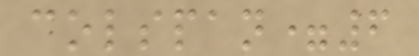colspan=6
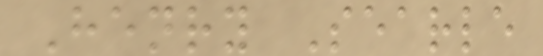Henry Searle
